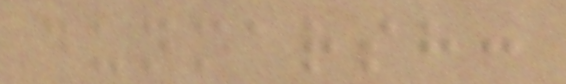dunmarsh:
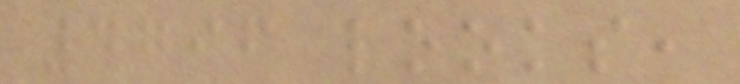4796 looks,
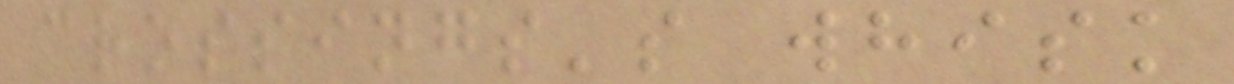crossings's whisk
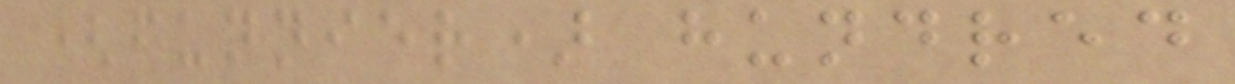(funnier) hundred
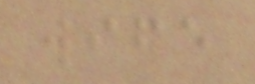wife
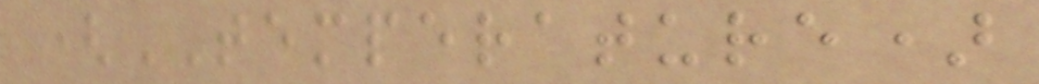(TEMPERATURE)
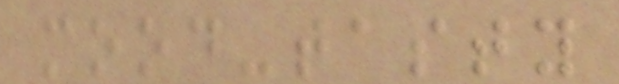mood-tasty
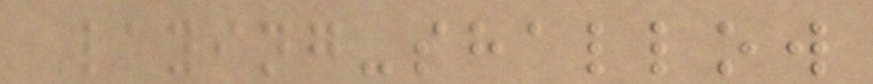Laying-shallow
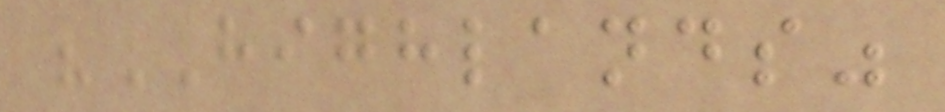"HIGHLANDS"
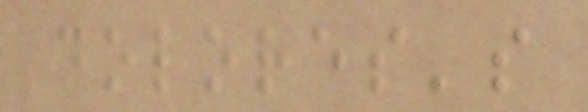dolores's
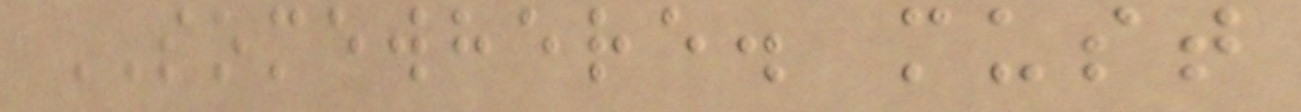SOMEWHERE. must
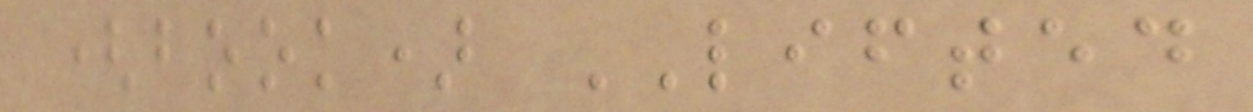(book) LIFTED
